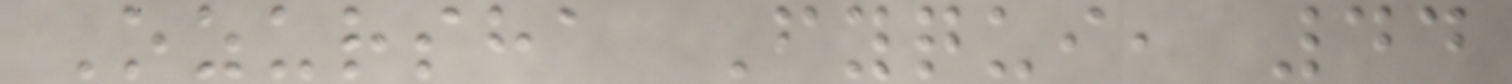Ozursha Fyqui, 44
